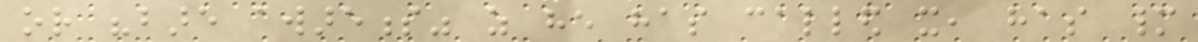or "bare awareness" as he has called it, has many
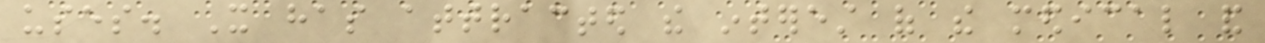uses. It has attracted the interest of the medical and
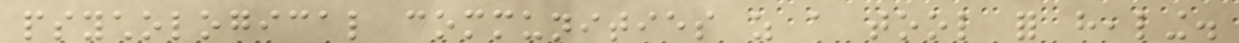psychological communities as a tool for healing.
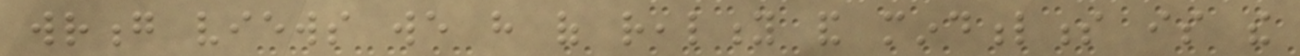wrong views we have of reality and mindfulness is the
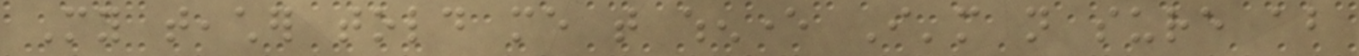My teacher told me that whenever I'm not sure about
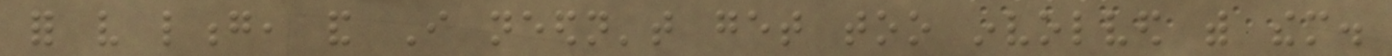for very long, and I needn't get too involved with them.
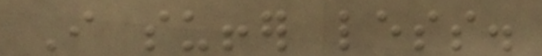I suffer less.
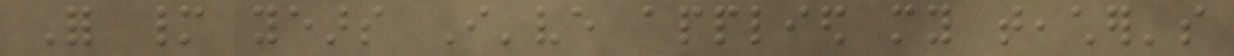For many years I've applied my teacher's
